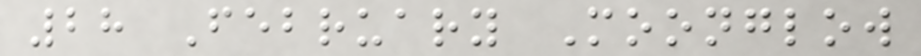28 February Moonglow
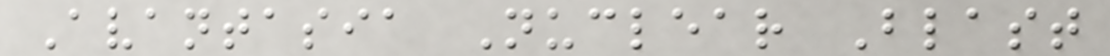Avantasia Nuclear Blast
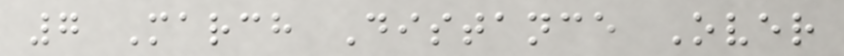7 March Distance Over
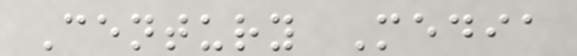Century Media
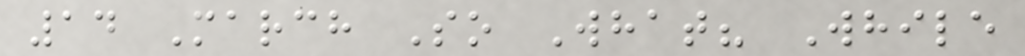14 March So What? While
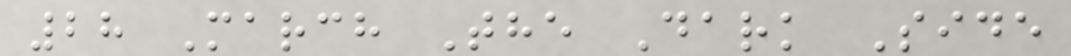28 March The Dark Side
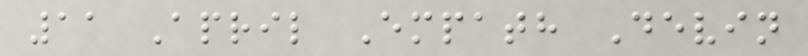11 April Empath Devin
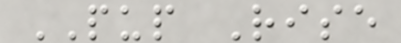PUP Rise
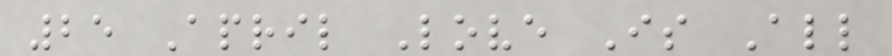25 April Love Is All
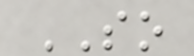SO
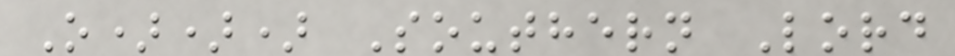O))) Southern Lord
